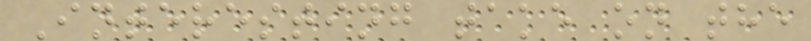Interesting take on the
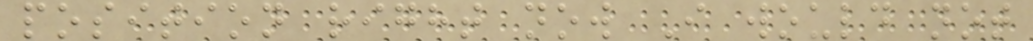position right now I would not
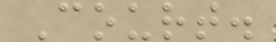Court.
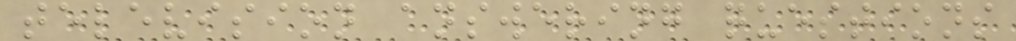television answering questions
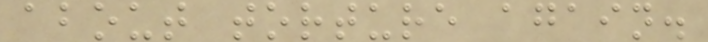about torture again.
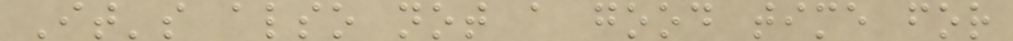It's also not a good time for
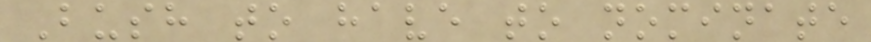Bush to have to nominate
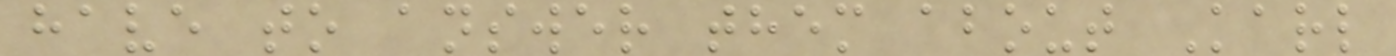have to answer them about Karl
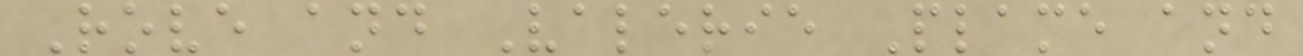Rove and Valerie Plame and
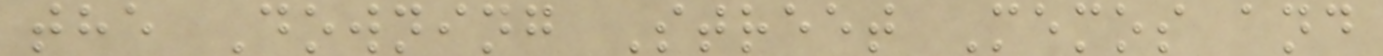the Downing Street Memos and
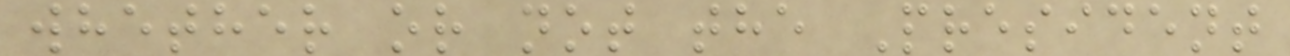whether or not the President
